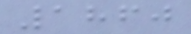1860
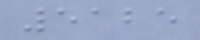5125
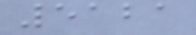5121
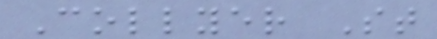Collyer St
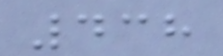438
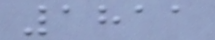1811
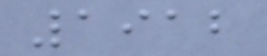1912
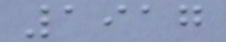1917
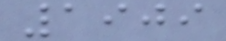1909
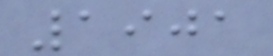1901
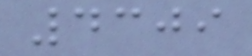4309
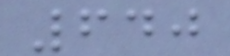640
